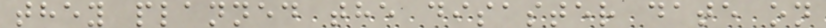they planned the disaster date on
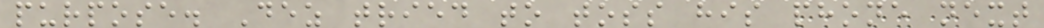purpose. Dez tried to toss his phone next
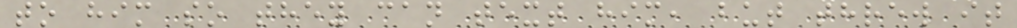to him so they can text him, but threw it
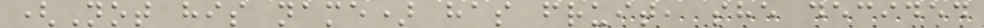(Not his name) has fruit, she decided
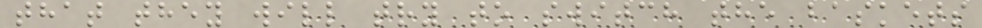that they will try to switch the baskets
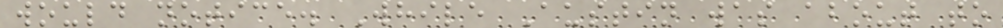would notice. While Austin was about to
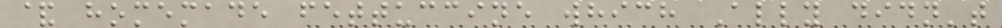& homemade fettuccine which Ally didn't
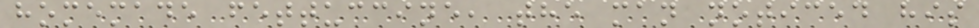homemade fettuccine, the man noticed his
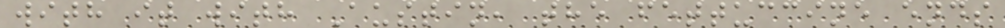with it with Austin, the fettuccine ends
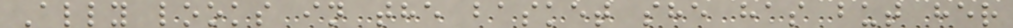Ally looks in the basket she has but her
